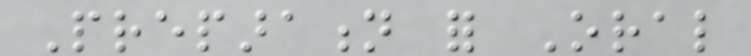Preparation for Oral
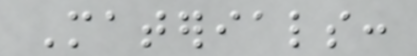Materials:
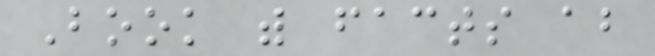Book with facts about
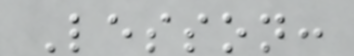Lesson:
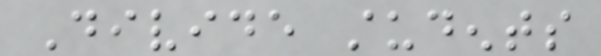Divide students
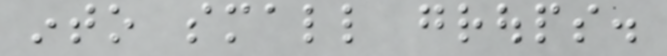into small groups.
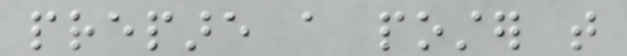prepare a poster that
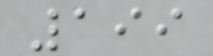199
